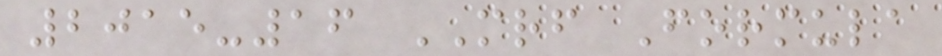2015-16 MRF Formula
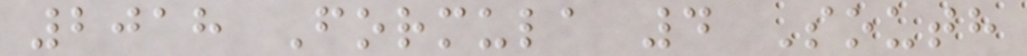2018 Formula 4 South
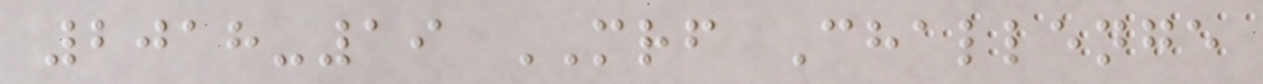2018-19 MRF Challenge
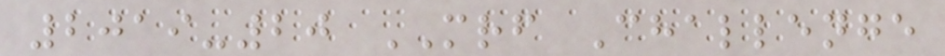2019-20 MRF Challenge
